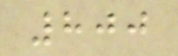800
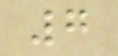7
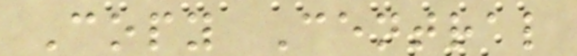Copy Central
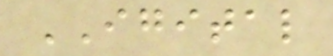IGITAL
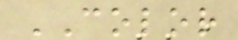COLOR
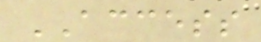ACCESS
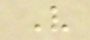V
